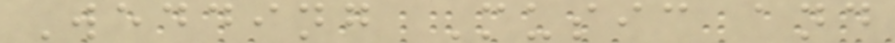Wedding Music and
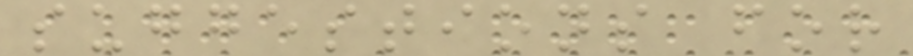suggestions for
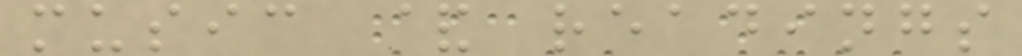music & readings
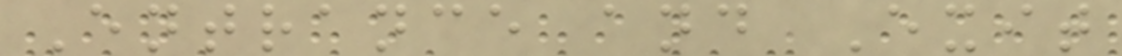Entrance and Exit
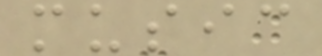music
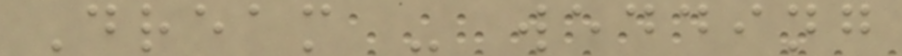Dream - wedding
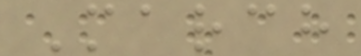March
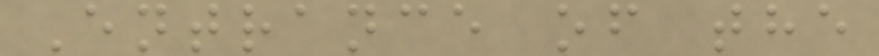Entrance of the
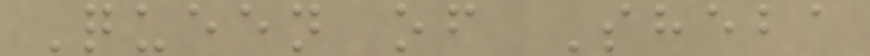Queen of Sheba
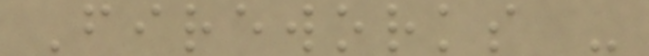Fireworks -
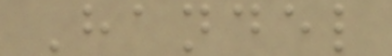Handel
